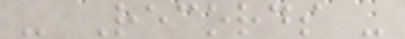- Records -
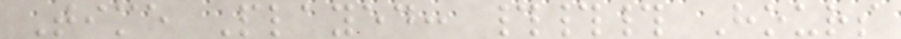Time Played: ### Hours
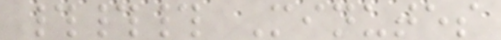### Minutes
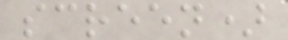screen)
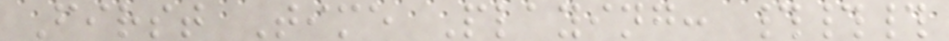First Time Playing: ###
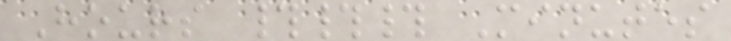Hours ### Minutes
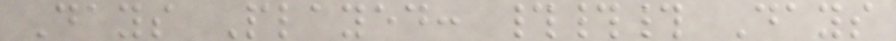Days Played: ### Days
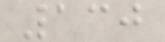130
